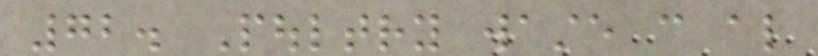72. Poultry waste can also
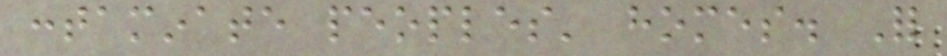contaminate peoples' homes. For
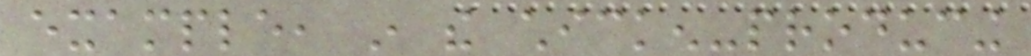example, in the chicken-producing
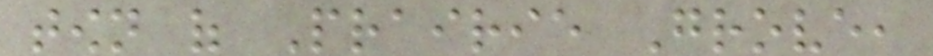town of Prairie Grove,
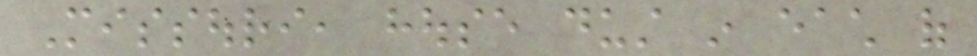Missouri, house dust in each of
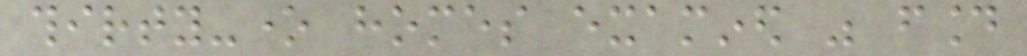thirty-one homes examined was found
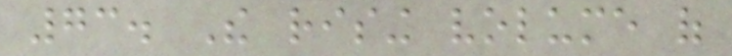73. The rising volume of
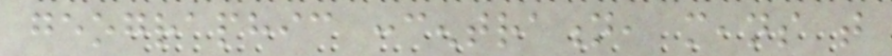geographic concentration, means that
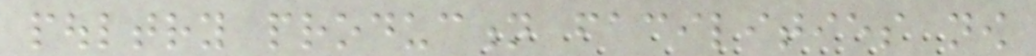poultry production facilities now
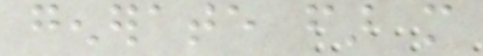generate far more
